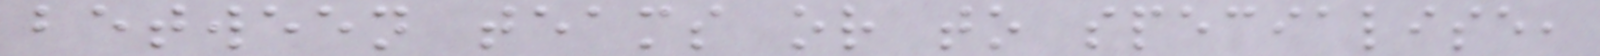between teams or to specialise,
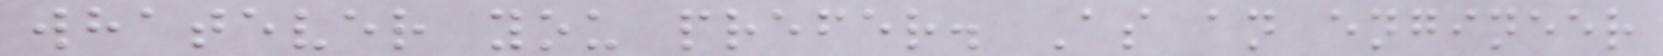whatever you prefer. As an engineer
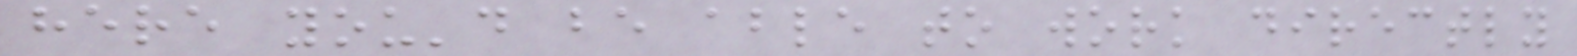here you'd be able to work directly
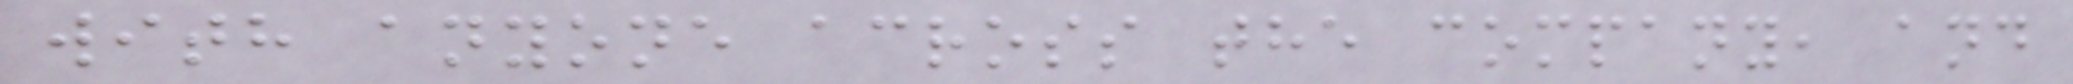with anyone across the company, and
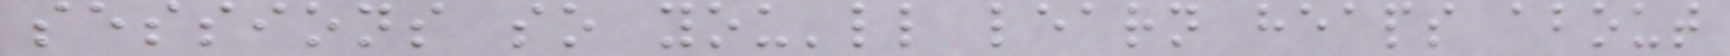sessions so you'll learn heaps about
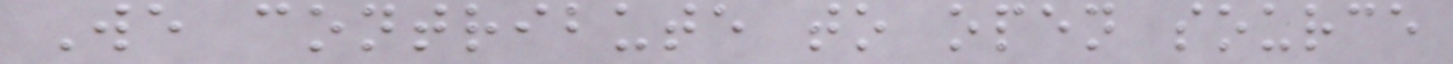We contribute to open source
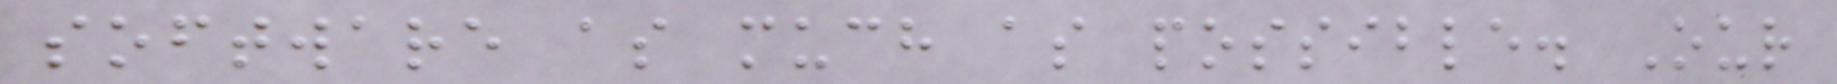software as much as possible. Our
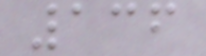136
